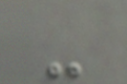-
